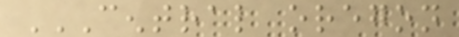CENTRAL OREGON
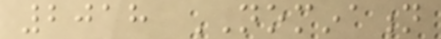2018 NOMINATION
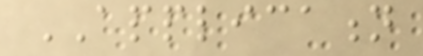APPLICATION
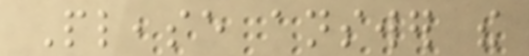Please answer the
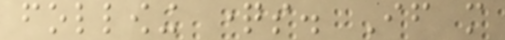following questions. If more
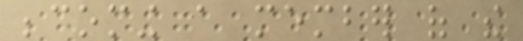becoming a member of the
